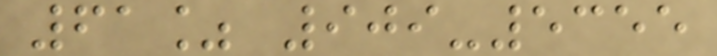61% 909-5355
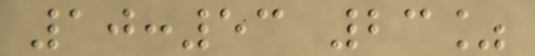10:53 23%
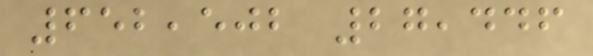652,502 27,446
